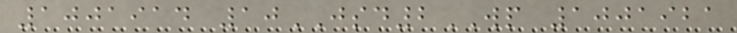1001914 10JSD2WP 1001921
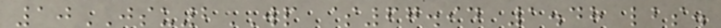10JSU2WP $67.94 1.48 lbs.
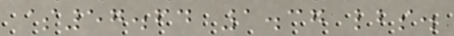$57.64 1.37 lbs.
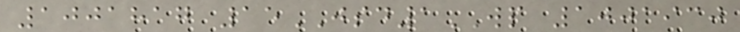1001817 15JSD1WP 1001930
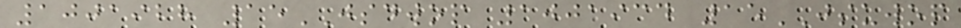1001928 15JSDWOP 1001934 15JSUWOP
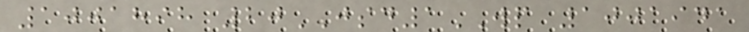1001898 20JSD1WP 1001941
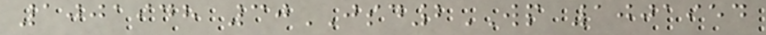1001948 30JSD2WP 1001954
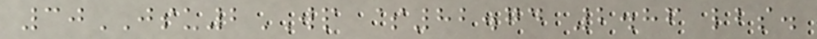30JSU2WP $82.74 2.86 lbs.
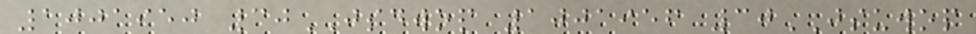1001950 30JSDWOP 1001956 30JSUWOP
